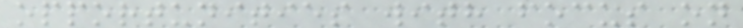opportunities with focus on
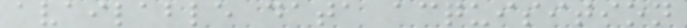available data acquisition
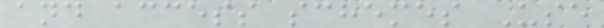and access schemes Use
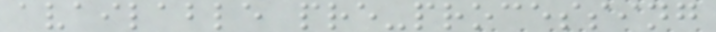available pre-processing
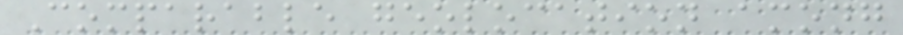Comparable geolocation among
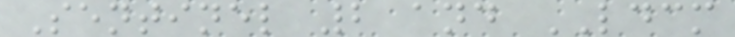Sentinel 2 and LDCM
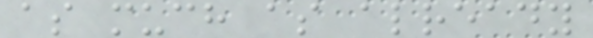as much as already
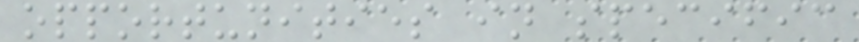opportunities in specific
